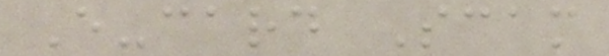E-card Scam
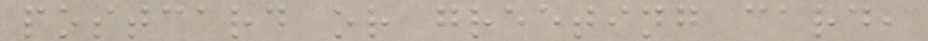postcard or greeting card,
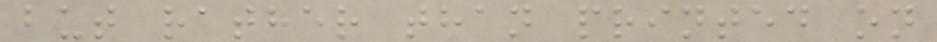but rather than printed on
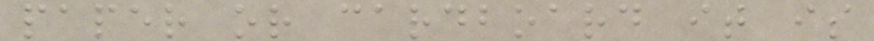paper or cardboard it is
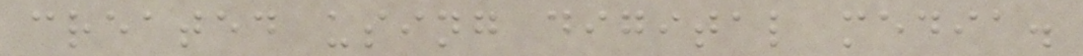created using digital media.
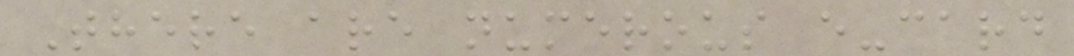There are numerous e-card
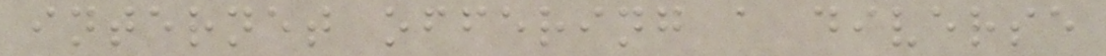internet offering a diverse
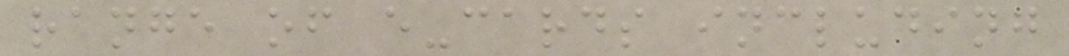range of e-cards including
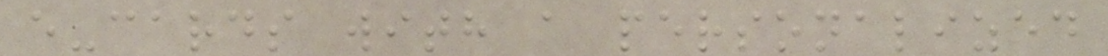e-cards with a personalized
